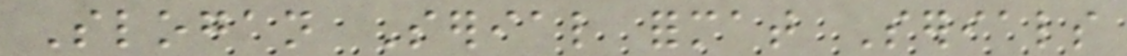Slogan Serial format Serials
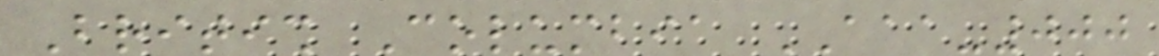British Columbia AAA-000
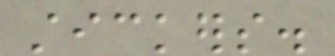stickers.
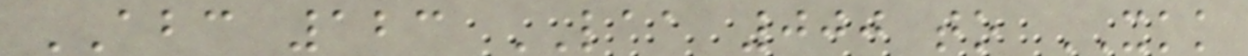ABC 123 LAA 000 to XKK
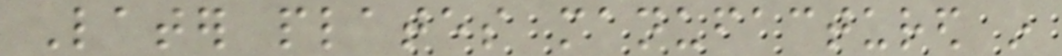Later plates manufactured in
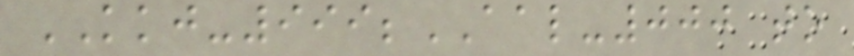KKJ-999;AAL-000 to
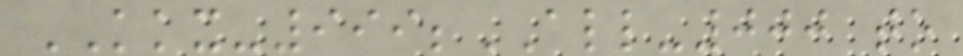KKX-999;ALL-000 to
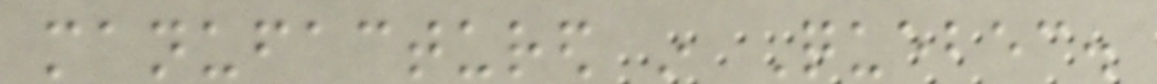manufactured in Quebec.
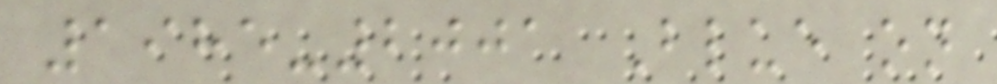1985-2001 Blue on
